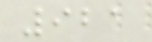921
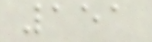151
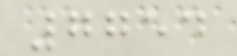7754
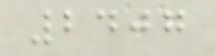2407
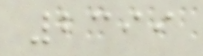2399
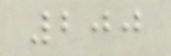200
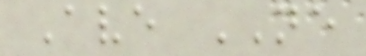Ave NE
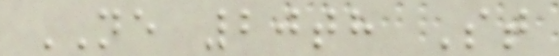NE 20th St
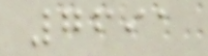7691
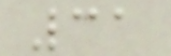31
